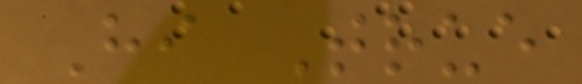Hi True
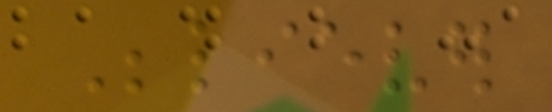Believer
